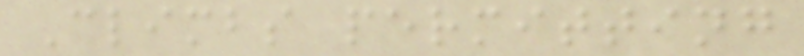Climbs permitting
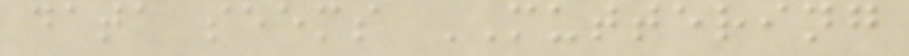data seems MUTTERING
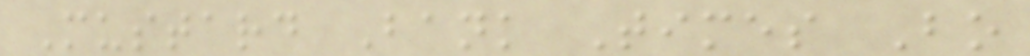Mustard Bank Times Bo
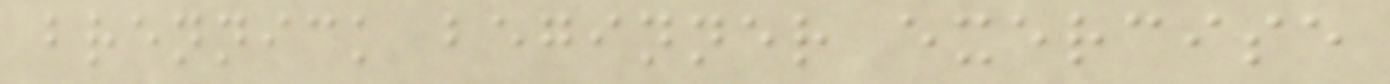brennick beginner exercise
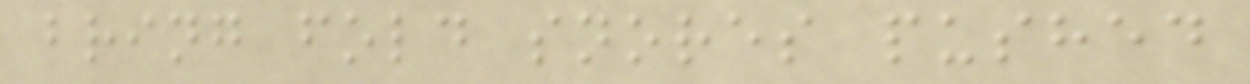bring fold snores pushed
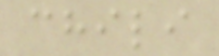chili
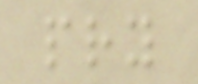pry
